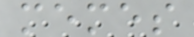memes
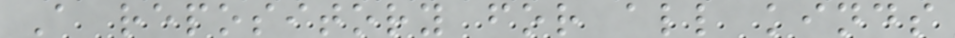A repository for all kinds
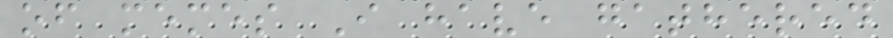of memes I have gathered
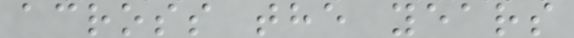across the years
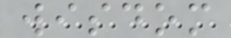wisdom
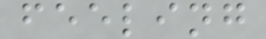feeling
